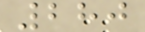280
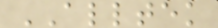ALLTEK
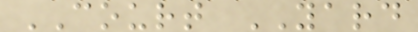COURT YARD
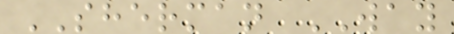SHERMAN WAY
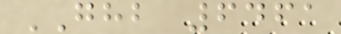GHB 6461
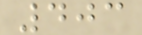403
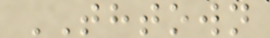THTOWN
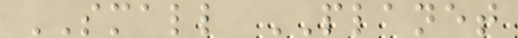SMALL PLANET
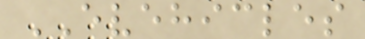EVEHICLES
